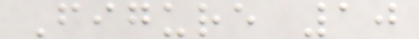Figure 10
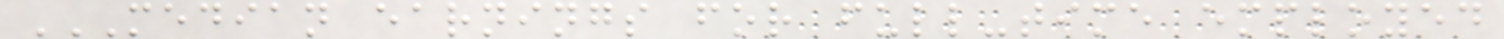MEDIAN EARNINGS FOR FULL-TIME EMPLOYED
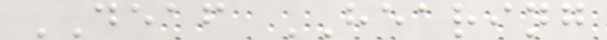DEAF HEARING
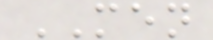MEN
